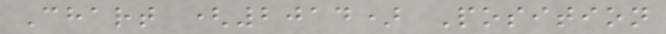Chart (2014) Position
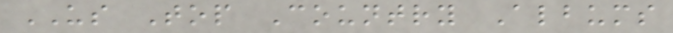US Top Country Albums
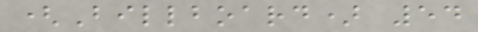(Billboard) 54
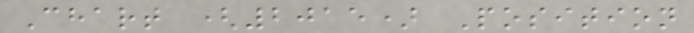Chart (2015) Position
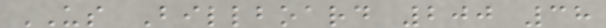US Billboard 200 38
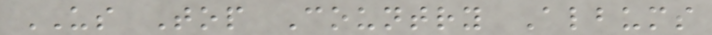US Top Country Albums
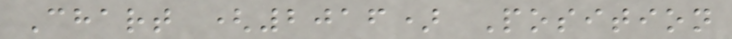Chart (2016) Position
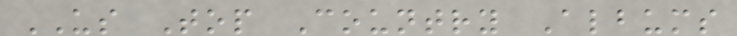US Top Country Albums
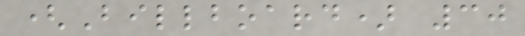(Billboard) 30
